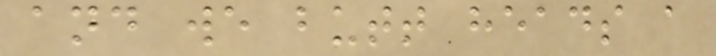and we butt heads a
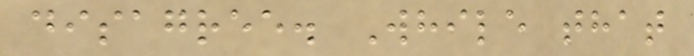disagree. While that
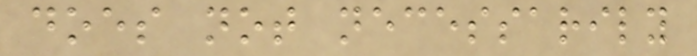does not necessarily
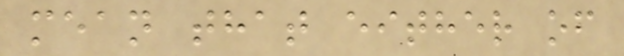mean that either of
